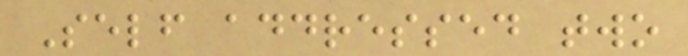Self addressed two
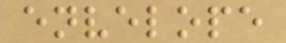envelope
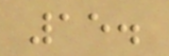15.
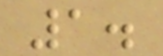1.
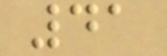41
